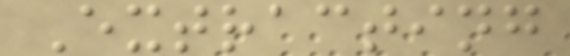Extracting
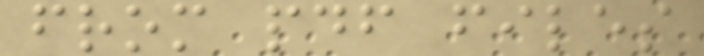from pdf files
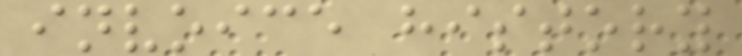invoice history
